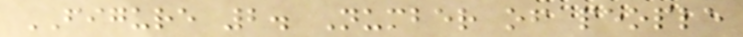FIGURE 2. Number of people
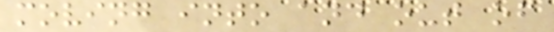moving into and out of
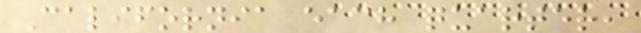California each quarter,
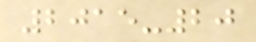2015-20
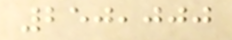250,000
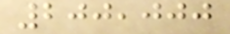200,000
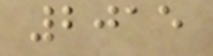2015
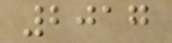2017
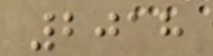2018
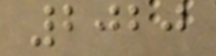2020
